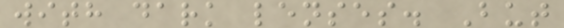with dark lenses. But
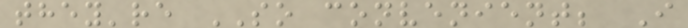they're SO convenient; I
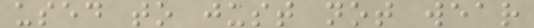used to just not wear
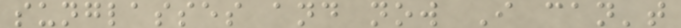sunglasses and now I can't
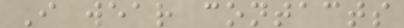I wear contacts
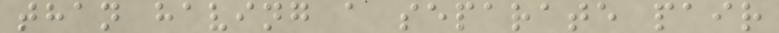than having a separate pair
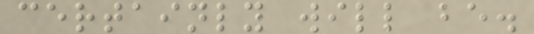certainly will be.
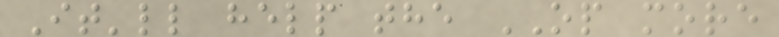It'll help the OP more
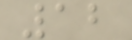12
